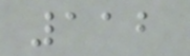112
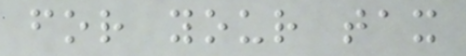for your tax
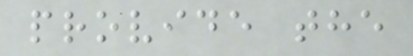provide the
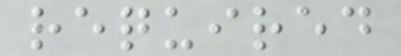required
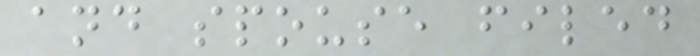and spouse filed
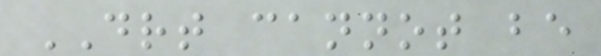DRT cannot be
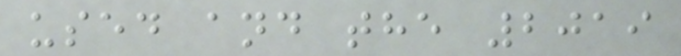used and the 2019
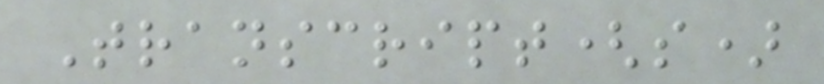Transcript(s)
